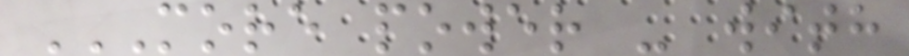MORE POWER - WITH
